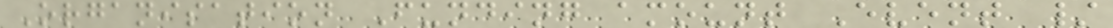Organisation Funding amount Event /
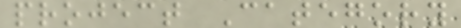project Category
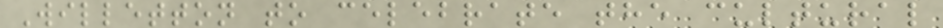Willetton to celebrate the cultural
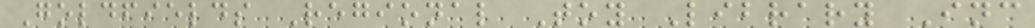Goldfields Regional Toy Library Inc
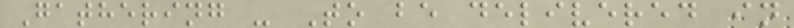Gathering - To be delivered in
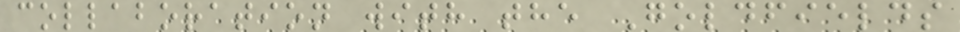collaboration with the Goldfields
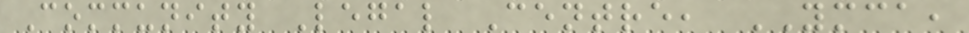Community Legal Centre, YMCA,
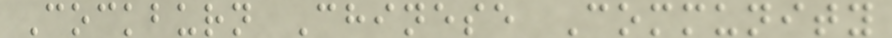Cockburn Chinese Community
